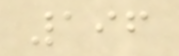196
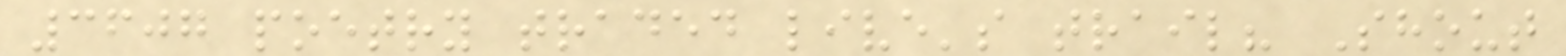3607 poetry traded live's trail? Shout
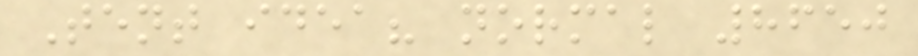Tent idea? normal 8650
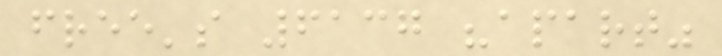free's 6137 "apart"
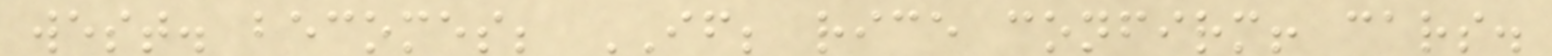west. becomes; IF; rice confirm! cars.
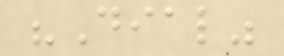"Dial"
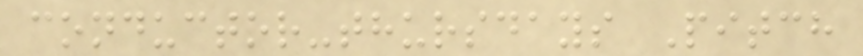conductor-thursdays Pitch
